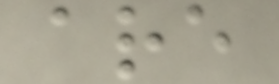are
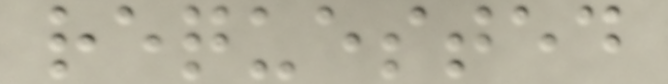requested
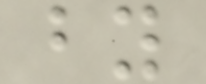by
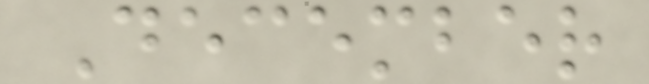December
